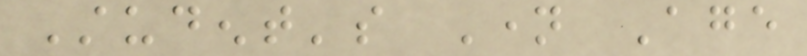Student's Name Age
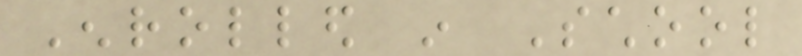Enrolled in School
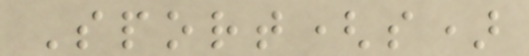Sport(s)
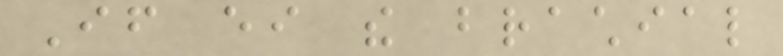If either the brachial
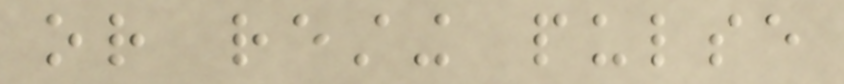or resting pulse
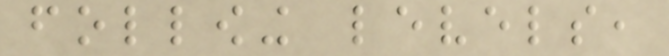following levels,
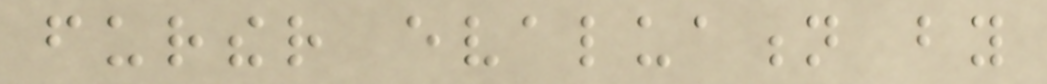further evaluation by
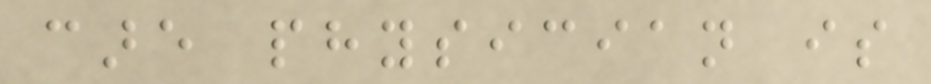care physician is
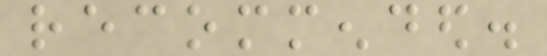recommended.
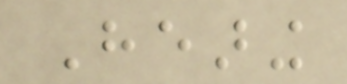Hearing
